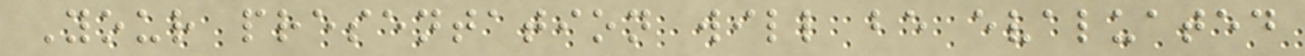Your presentation will be evaluated
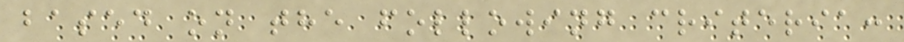based on the following criteria:
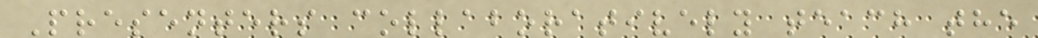Presenters collaboratively teach the
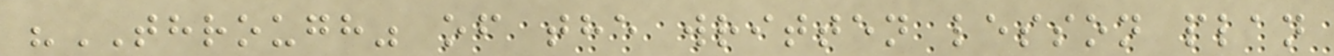"THROUGH" of the written lesson plan
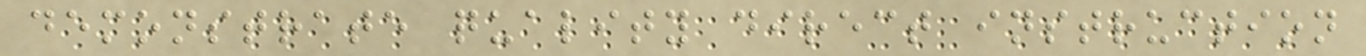demonstrate quality direct instruction
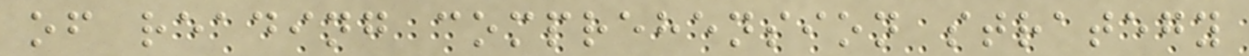of reading comprehension strategy
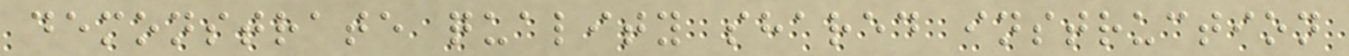demonstrate quality shared instruction
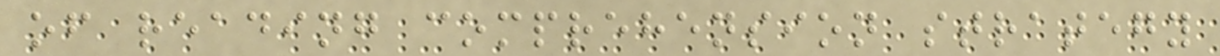of reading comprehension strategy
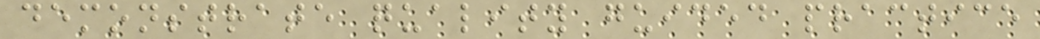demonstrate quality guided practice
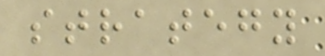strategy
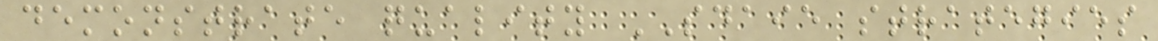demonstrate quality SDAIE strategies
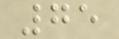75
